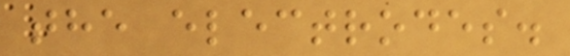the electrodes.
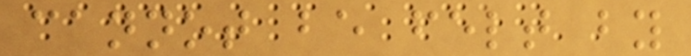cannot be felt by
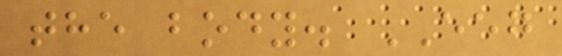the body. EEG
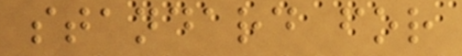standard for
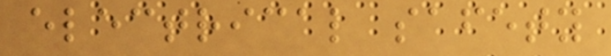electrical safety
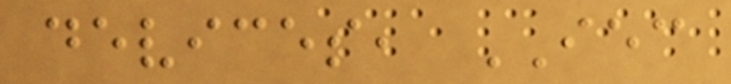devices, IEC
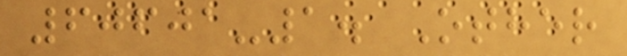60601-1. Other
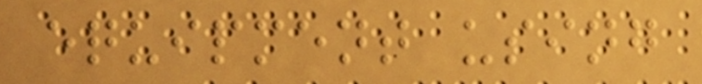equipment using
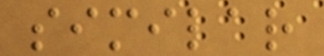similar
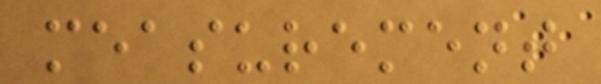measurement
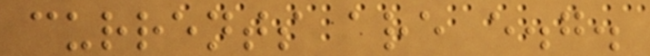currents are e.g.
